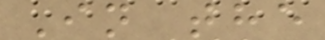In the
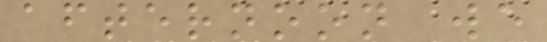afternoon we
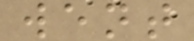went
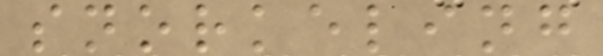snorkeling
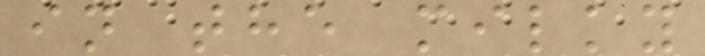in the milky
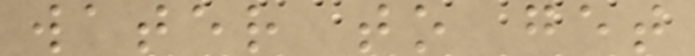water to get
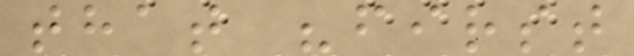that "first
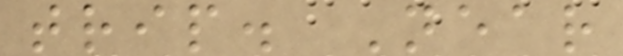trip. Near
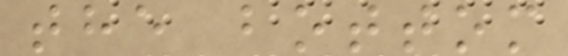the bottom
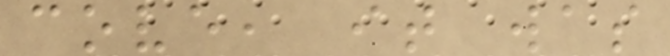cove, it was
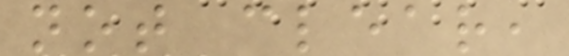not clear,
